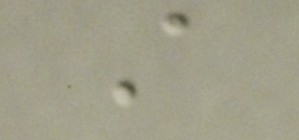A
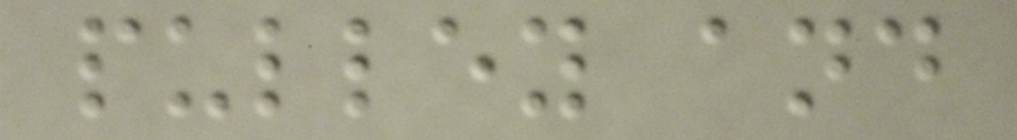pulley and
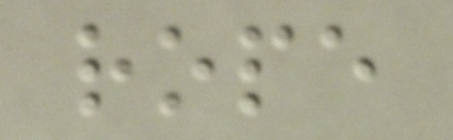rope
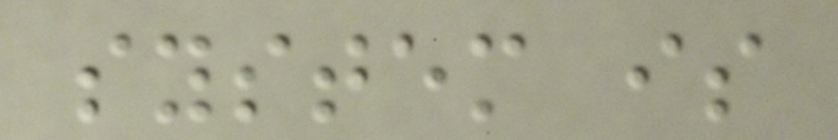system is
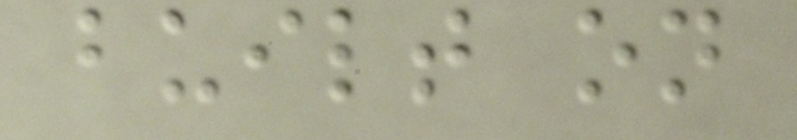built on
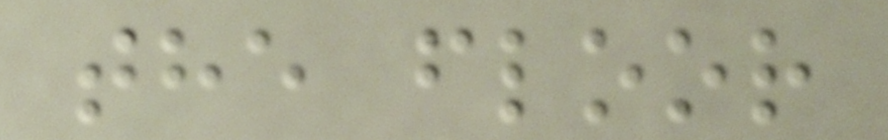the floor
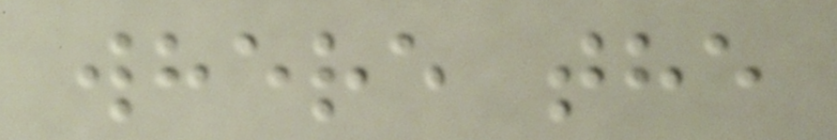where the
